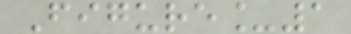Figure_1
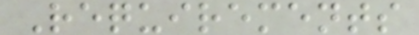Requirements
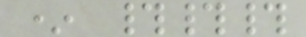* ###
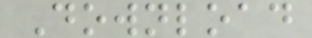Download
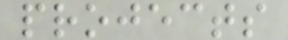projects
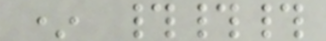* ###
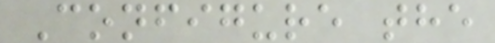Configure the
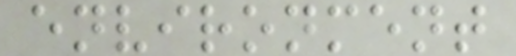environment
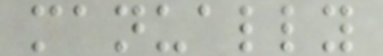manually
